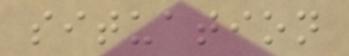situation
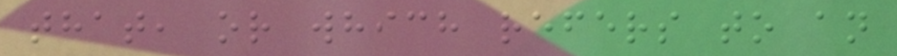that, or which refers to an
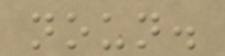noun.
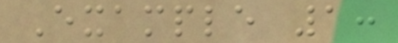Example 1:
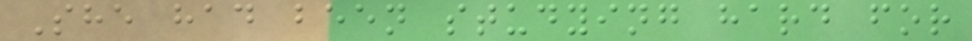She had been studying hard for
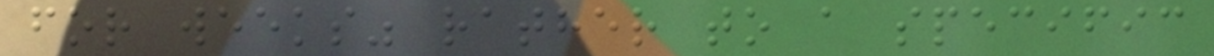for weeks" rather to a specific
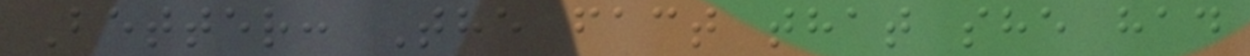Better: The fact that she had
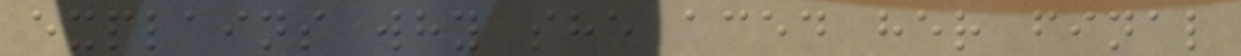explains why she aced her final
